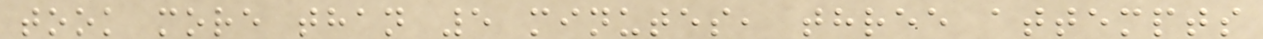took more than 5 minutes, three attempts
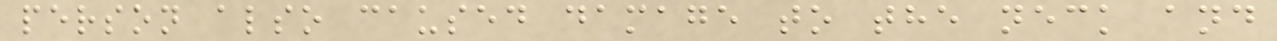person also caused damage to the neck and
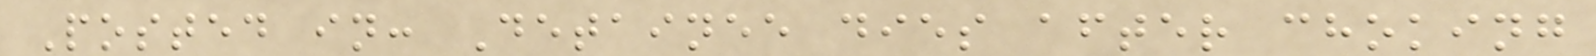Posted in: Detainee dies after choking
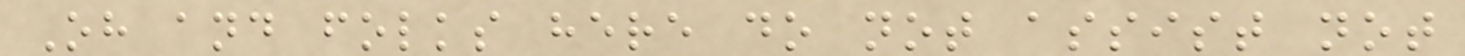Oh and folks here do not assist not
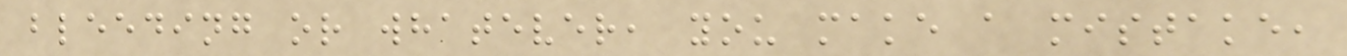bleeding or whatever, you make a mistake,
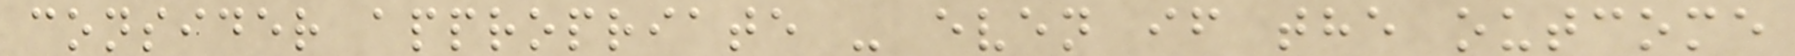consider appropriate - even if the outcome
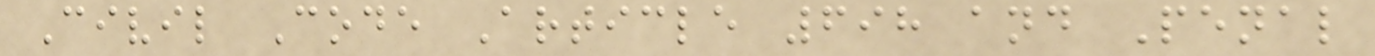Civil Code Article 698 and Penal
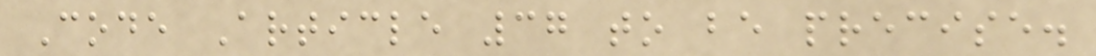Code Article 37 to be precise.
